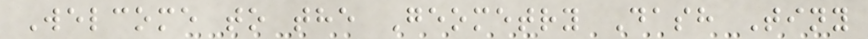Welcome to the Geometry Dash Tiny
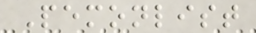Pemonlist
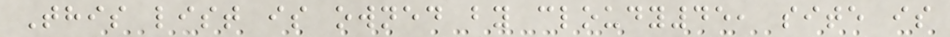This list is owned by cloudy45, site is
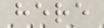here
